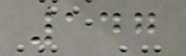147
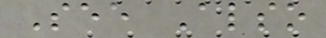See Also
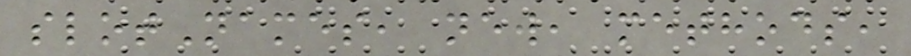slotNames, new, methods,
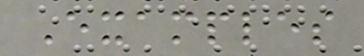Examples
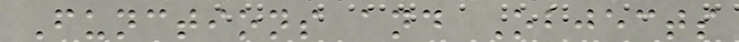Functions and Objects
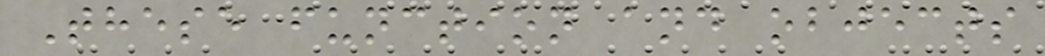These function and objects
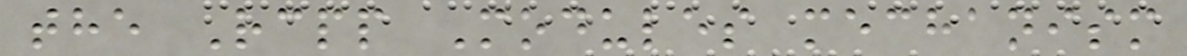the Rcpp Modules mechanism
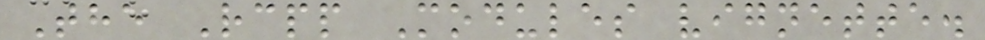The Rcpp Modules vignette.
